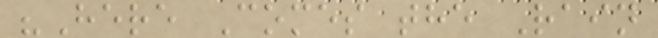"Here Comes the Rain
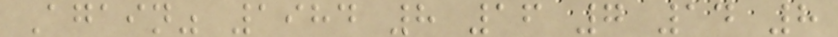Again" 1984 8 16 7 14 8
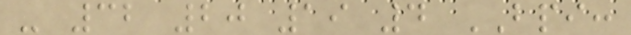- 32 20 19 4 BPI:
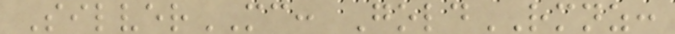SilverMC: GoldRMNZ:
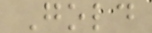Gold
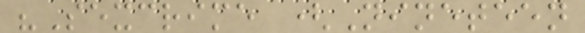"Sexcrime (Nineteen
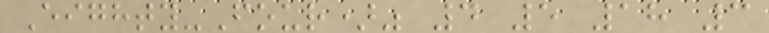Eighty-Four)" 4 5 18 3
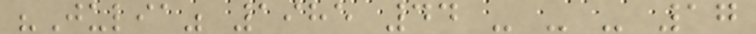"Julia" 1985 44 - - - 17
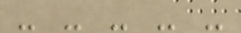- - - - -
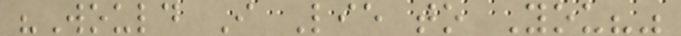"Would I Lie to You?"
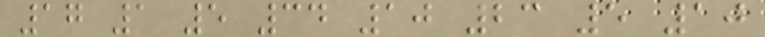17 1 5 34 10 23 5 10
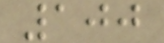100
